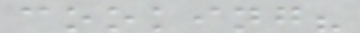cooking?
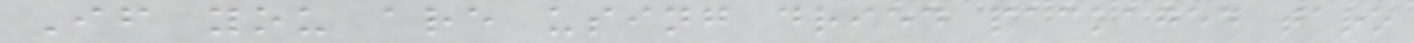If you are using dried packaged taro
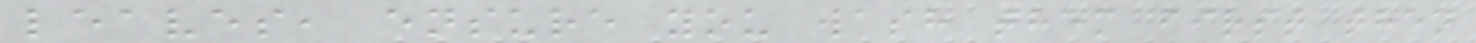leaves, ensure you wash them first then
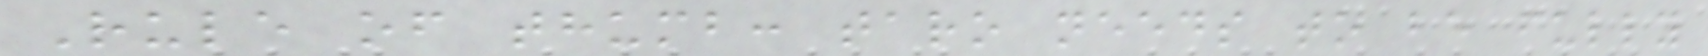Rule of thumb: taro needs to be fully
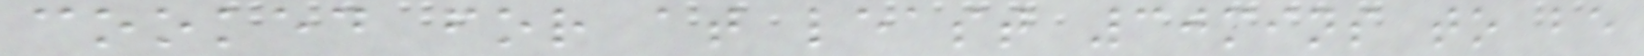cooked for at least 30mins to be
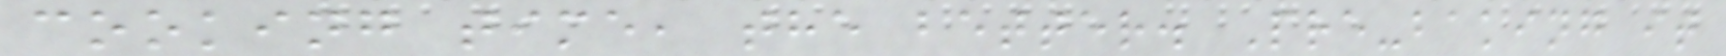cooking time, the better. Pre-baking it
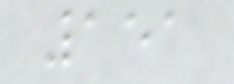151
